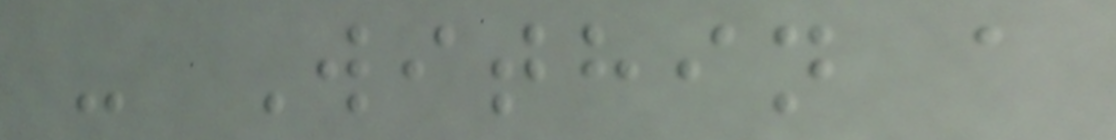- Within a
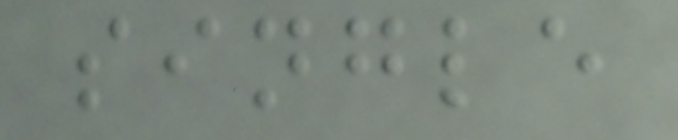single
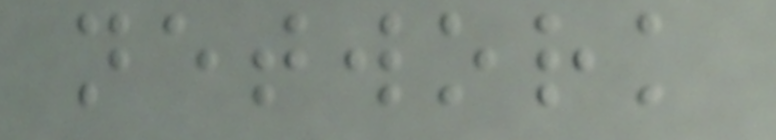network
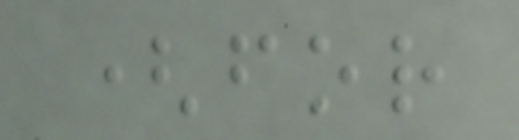(for
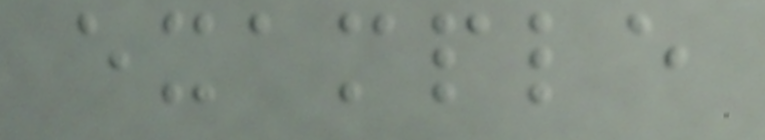example
